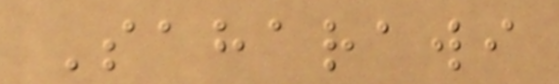Saharawi
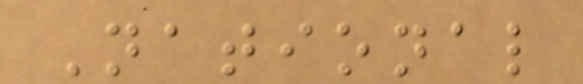National
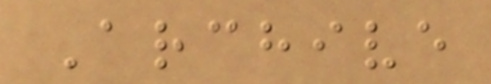Archive
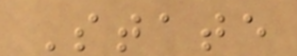State
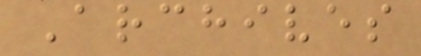Archives
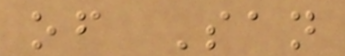of San
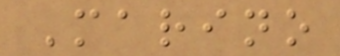Marino
